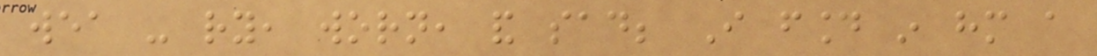wea - ry, worn, and sad; I found in him a
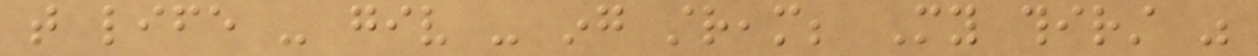that life - giv - ing stream; My thirst was
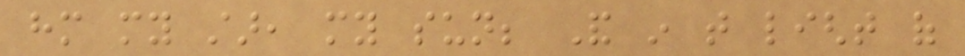him my star, my sun; And in that light of
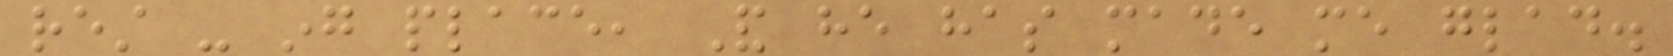rest - ing place, And he has made me glad.
